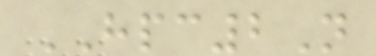HPC2N
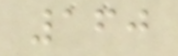160
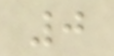0
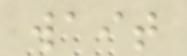wait
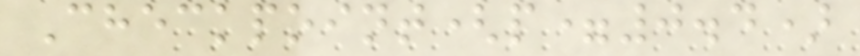Checkpoint(p=0.4)
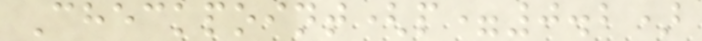Checkpoint(p=0.2)
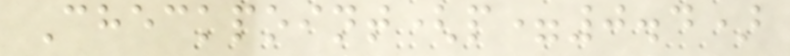Checkpoint(p=0.4)
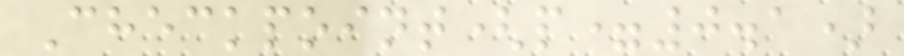Checkpoint(p=0.1)
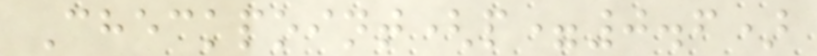Checkpoint(p=0.6)
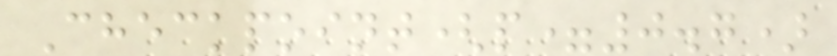Checkpoint(p=0.7)
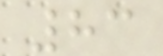83
